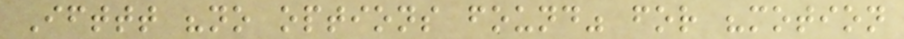Ifttt "no options found" for "motion
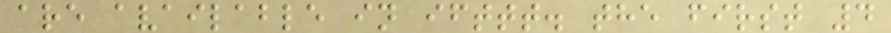are available in ifttt. the first 4
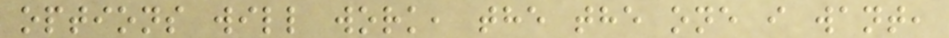options will work, the the one i want,
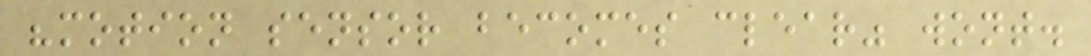"motion sensor becomes clear" wont.
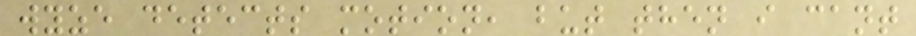wyze detects motion, but then i cant
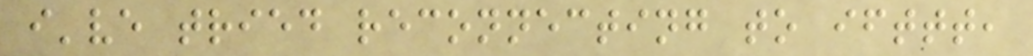i've tried reconnecting to ifttt,
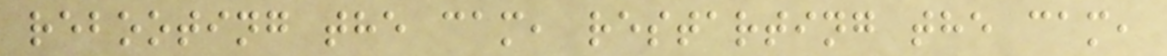rebooting the cam, restarting the cam,
